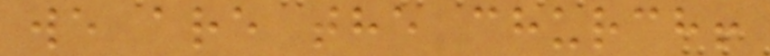we are the church!
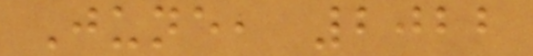June, 2022
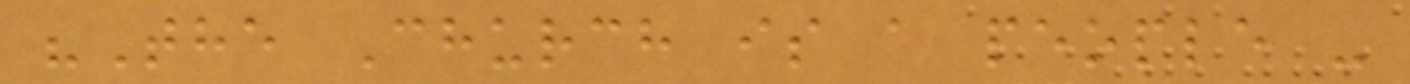"The Church is a people -
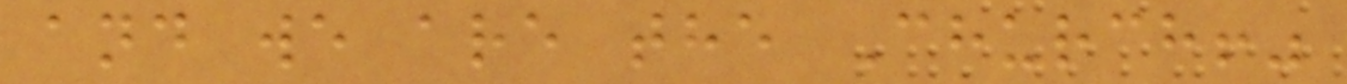and we are the Church!"
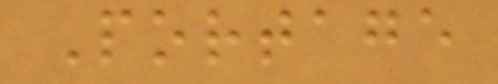Portage
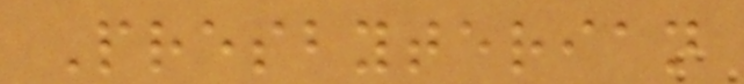Presbyterian
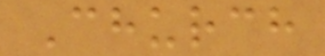Church
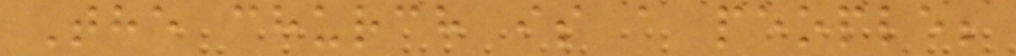The church is a people;
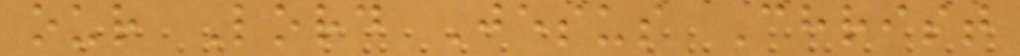our Lord Jesus Christ
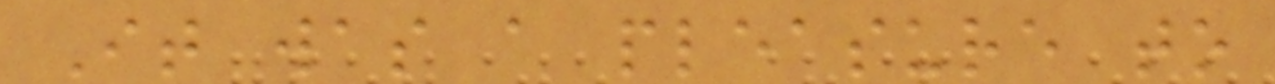It was a pleasure to
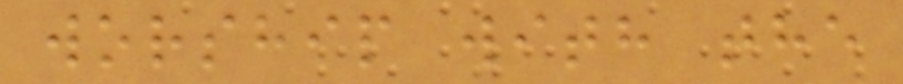worship with the
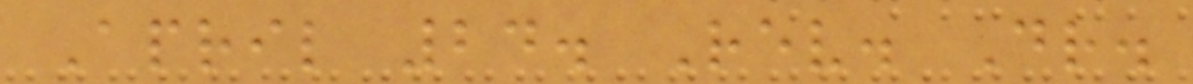April 24. Rev. Dr.
